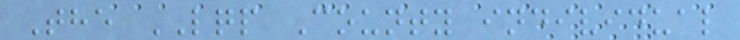The LQP County individual
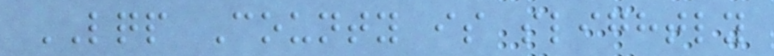LQP County is slightly
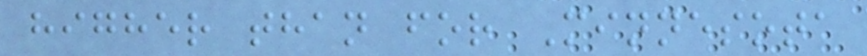higher than for Minnesota
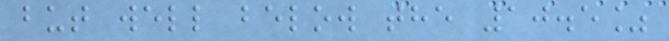but well below the 10.5%
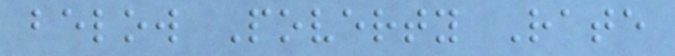below Poverty Rate
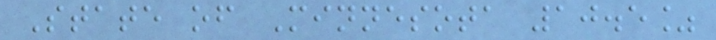State of Minnesota 10.5%
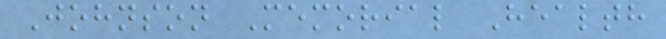Johnson Memorial Health
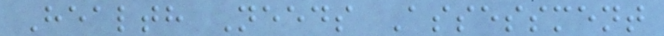Health Needs Assessment
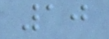10
